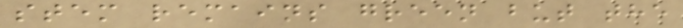stem remains green but the
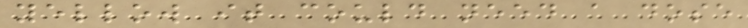yellow it could need a dose
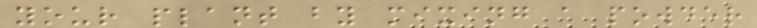your plant by mixing a powder
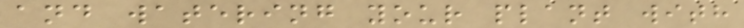and watering your plant with
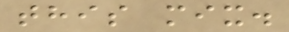this mix.
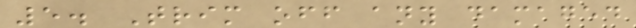5. Trim off any damaged
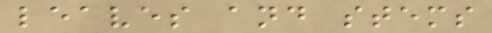leaves and stems
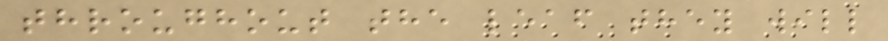throughout the leaf they will
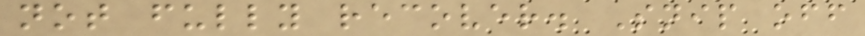not fully recover. Snip off
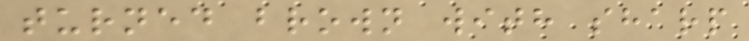turned brown with sharp
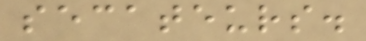secateurs.
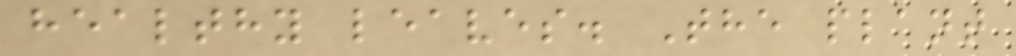healthy leaves. The plant
